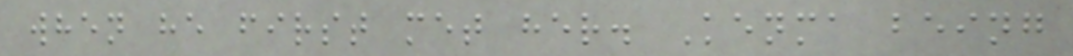when he first met her. Kenma being
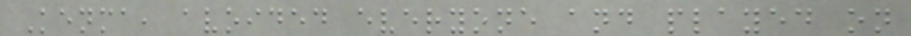Kenma, avoided everyone and played on
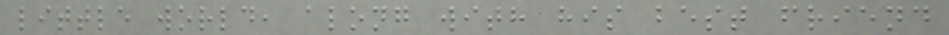little world, along with his best friend
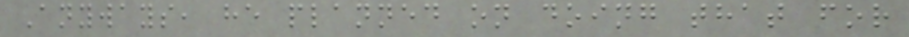Anyways, he planned on doing that for
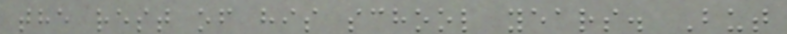the rest of his school years. But
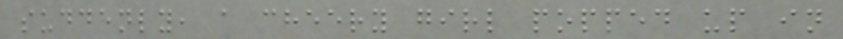suddenly, a cheery girl popped up in
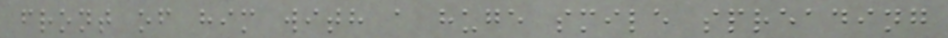front of him with a huge smile spreading
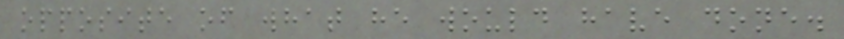opposite of what he would have done.
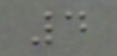4
